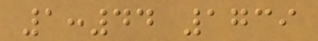1:44 1739
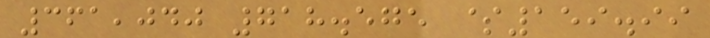361,040 718.575 $159.99
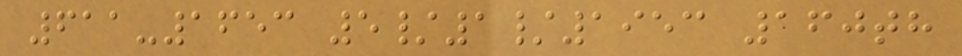611-1653 5/1/1953 160th
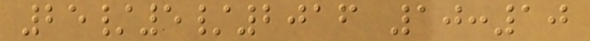25/5/2016 10:10
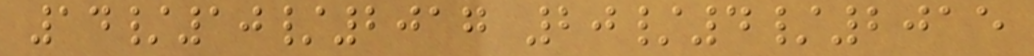14/10/2017 20/4/2015
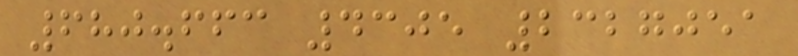680.663 4305 2327051
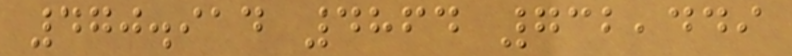470.914 4864 732,449
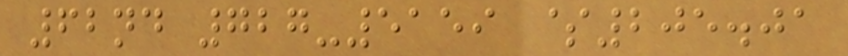62nd 727-5159 $205.01
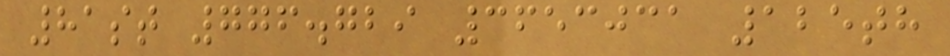81st 776.729 3653031 125th
